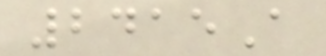2415A
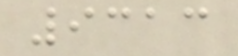9313
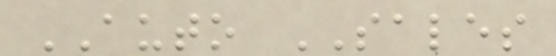AUTO SALES
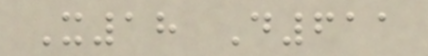X18 D611
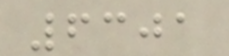6301
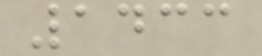1433
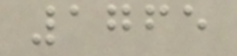1765
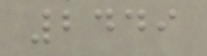2449
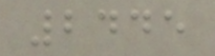2445
